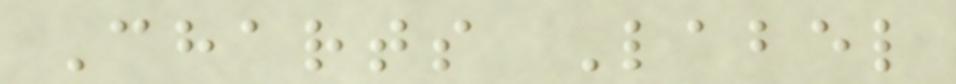Charts Label
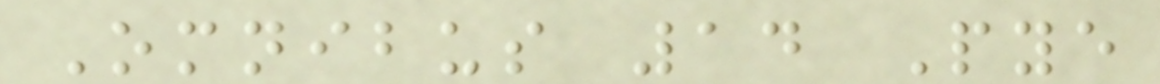Omnibus 14 Pye
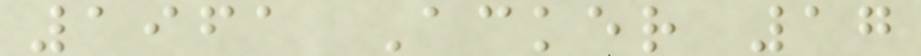1961 Acker 17
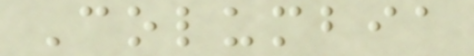Columbia
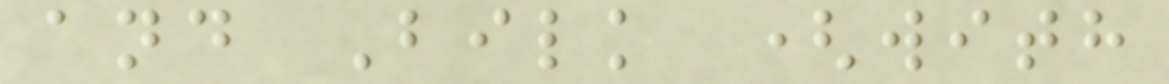and Bilk (with
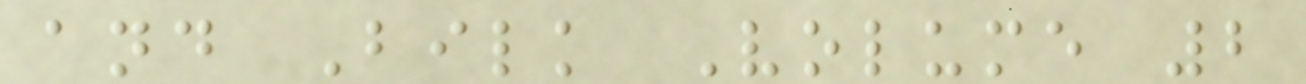and Bilk Volume 2
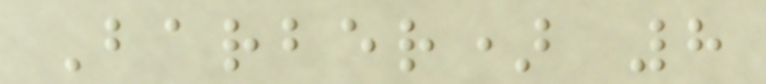Barber) 8
